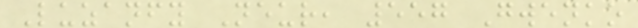Luzanfy Neur, 557 Gwenko
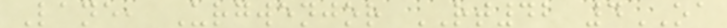Lane, Urgwenjor RT42 4OA
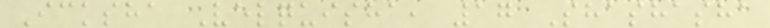Icksha Velquisha, 17 Shashasha
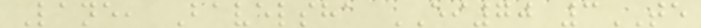Lane, Bavelsha EI70 3TE
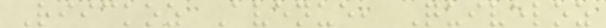Riickoz Avenue, Quiveloz
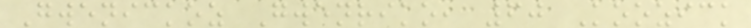Gwenickoz Gwenriko, 60 Koozick
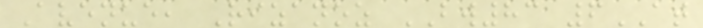Avenue, Rizanoz BW83 6AT
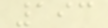193
